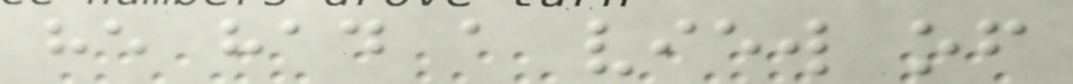he had a view of
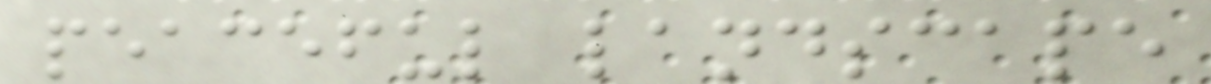peaceful landscape
